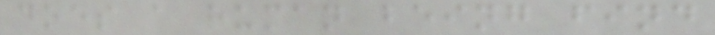does a human being find
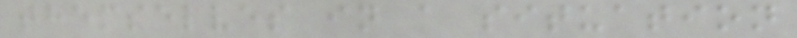themselves in a situation
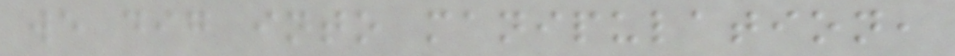we dig into manipulation,
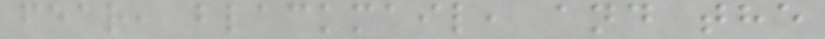fear, blackmail, and the
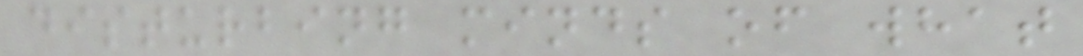disturbing minds of what
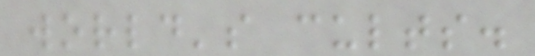world's cults.
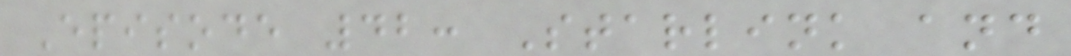Episode 42: Starlink and
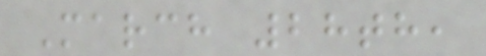March 28th,
